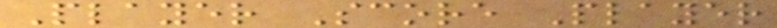Player Score Player
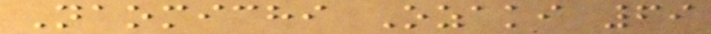Naomichi Ozaki 69
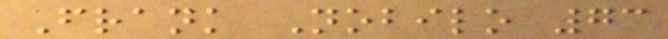Frank Nobilo 73
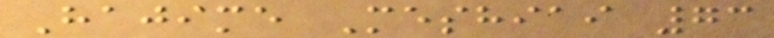Hajime Meshiai 73
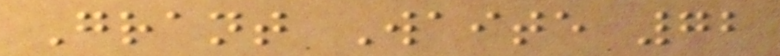Grant Waite 72
